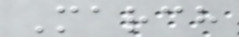March
